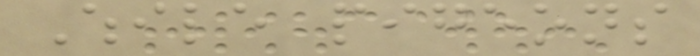While pigeons
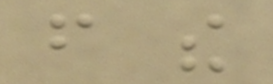from the
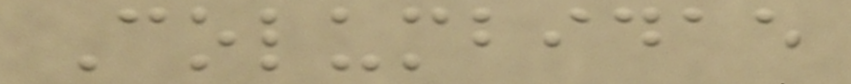Columbidae
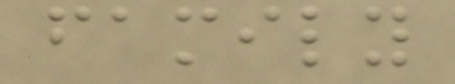family
